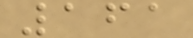161
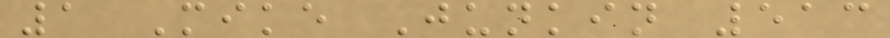1 Mike Junkin 513
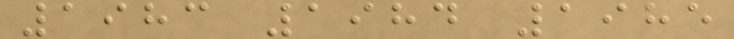1983 1984 1985
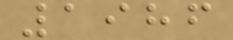1986
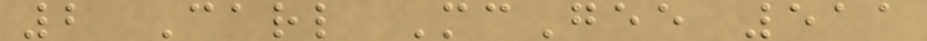2 Carl McGee 511
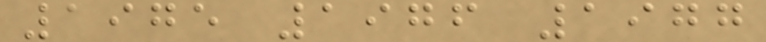1975 1976 1977
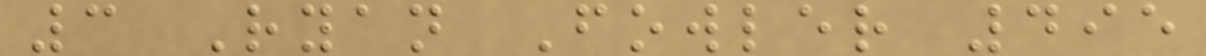3 Ryan Fowler 495
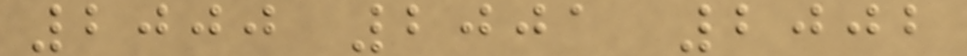2000 2001 2002
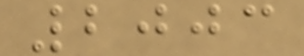2003
